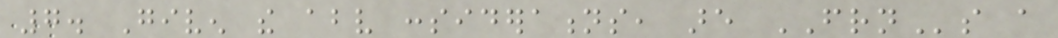7. Given the above considerations, are FRNs a
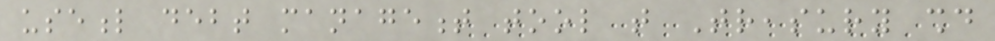useful debt management tool that Treasury should
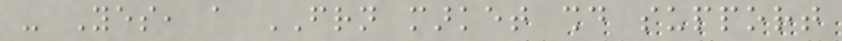- Yes, a FRN market should support
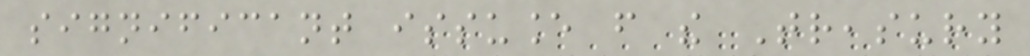significant issuance from the Treasury
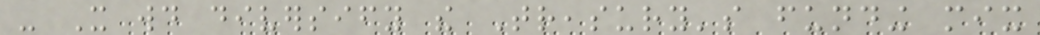- It would diversify the Treasury's funding mix
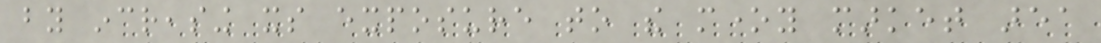by increasing its exposure to the money market area
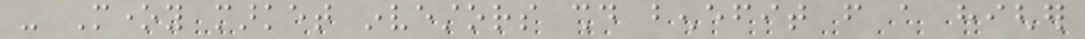- Money market investors should benefit from a higher
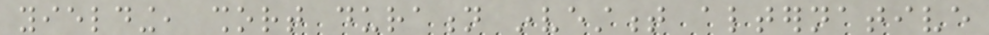yielding, short duration investment alternative
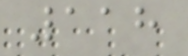118
